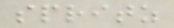spritz
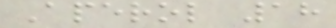Aperol 18
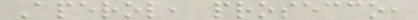Aperol, prosecco,
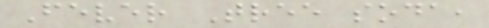Fever Tree soda,
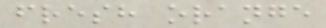fresh orange
